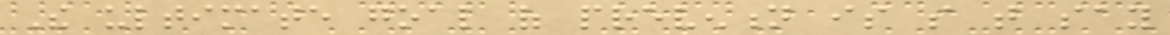The ultimate goal of prevention is so that say
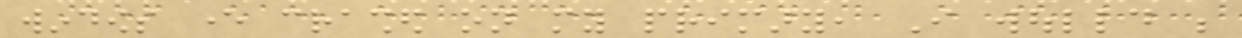windows ever crashed on my primary, I woulld be
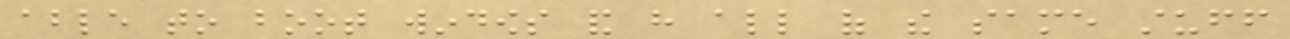able to boot windows and have all of the same stuff
